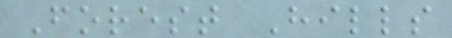Forest Hills
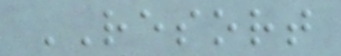RESORT
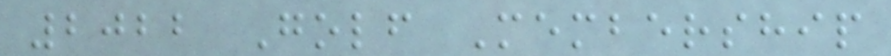2022 Golf Membership
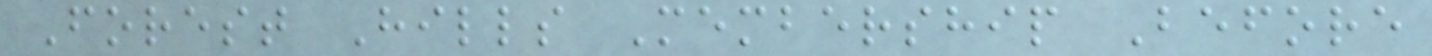Forest Hills Membership Before
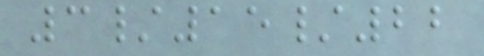3/15/22
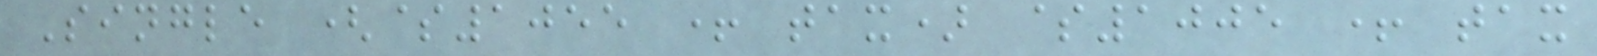Single ($1055 + tax) $1005 + tax
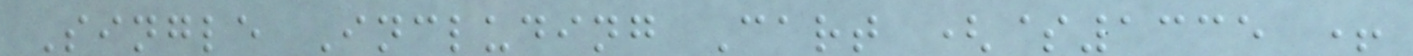Single Including Cart ($1335 +
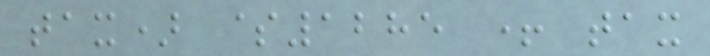tax) $1285 + tax
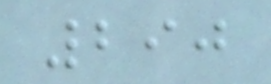290
